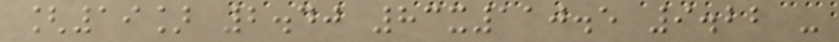[19] 2.40 83x110.5 9.22 -
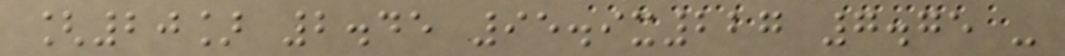[20] 2.45 95.9x227 7.75 -
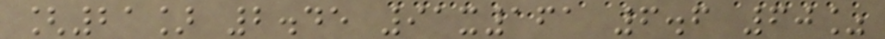[21] 2.45 91x161 6.6 60%
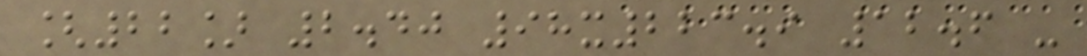[22] 2.40 98x223.9 12.6 -
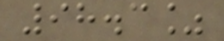98.3%
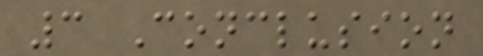3 Conclusion
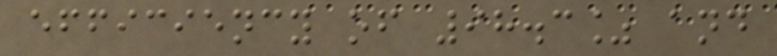efficiency of 98.3% and
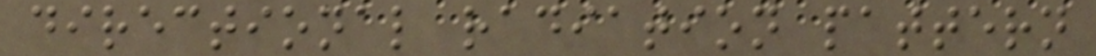directional radiation pattern
